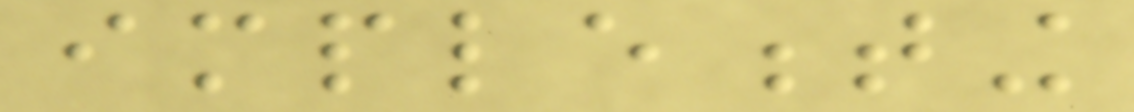implementing
